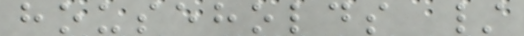households /
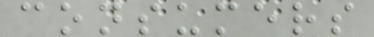consumers
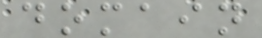domain
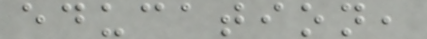education,
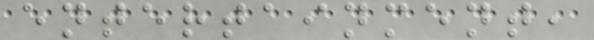entertainment,
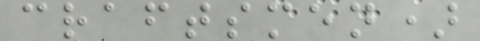craftsmen)
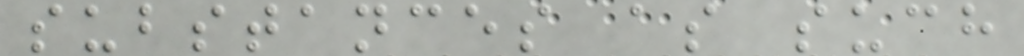substances as such
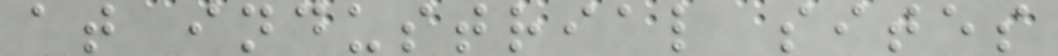at industrial sites
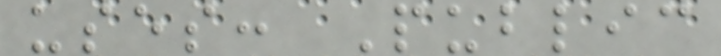uses: Public
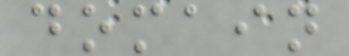domain
